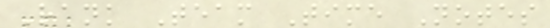Rank Team Time Notes
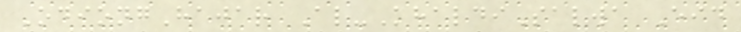OdiongHajar Al-KhaldiSalwa Eid
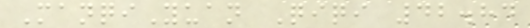ManqiYuan Qiqi 42.84
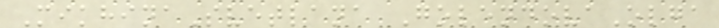MikhinaSvetlana GolendovaOlga
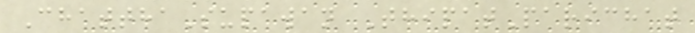ChatthaSupawan ThipatParichat
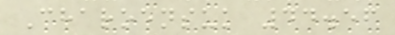Charoensuk 44.56
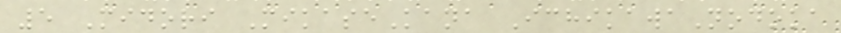5 Midori MikaseKana IchikawaNodoka
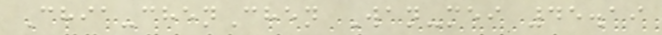Chia-chenChen Wan-mei 45.19
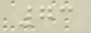73
